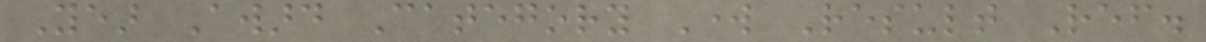Year Award Category Work Result Ref.
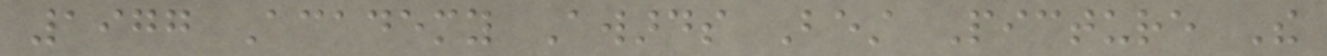1977 Academy Awards Best Picture The
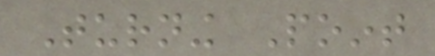Turning Point
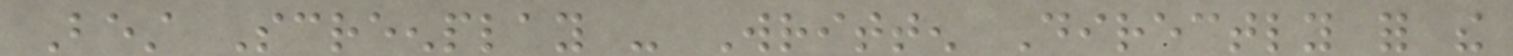Best Screenplay - Written Directly for the
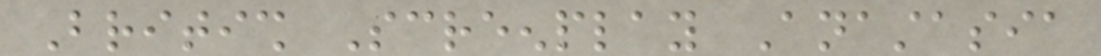British Screenplay Anastasia
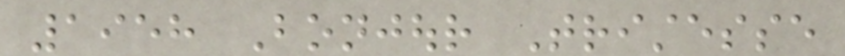1958 Bonjour Tristesse
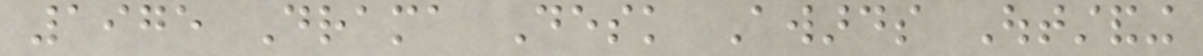1975 Drama Desk Awards Outstanding
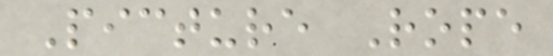Picture Rope
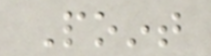Point
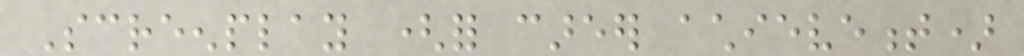Screenplay (for career achievement)
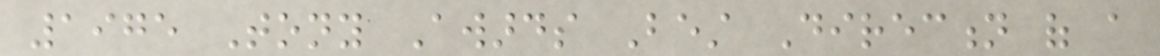1975 Tony Awards Best Direction of a
